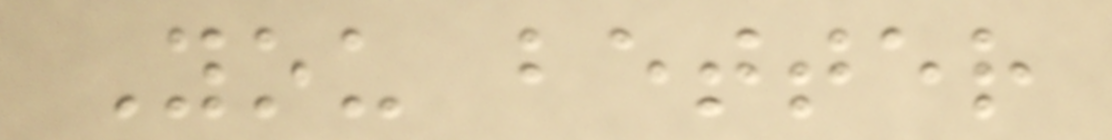You better
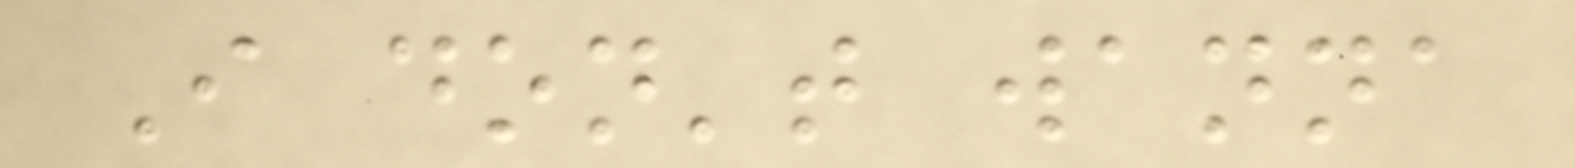I don't wanna
